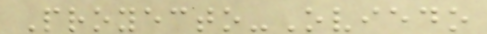Proyecto-Oviedo
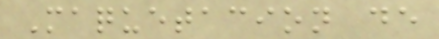Maquetacion de
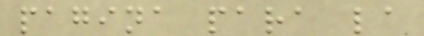pagina para la
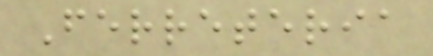Ferreteria
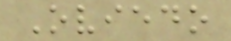Oviedo
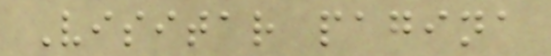Visitar pagina
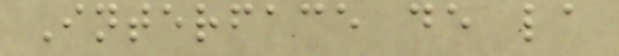Interface de la
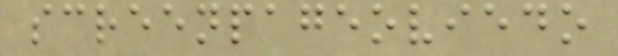screenpageoviedo
